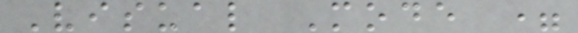Visual Mode =
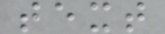text
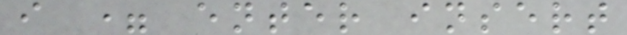i = enter insert
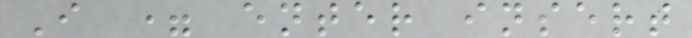I = enter insert
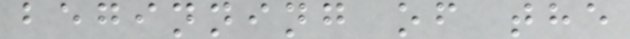beginning of the
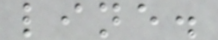line.
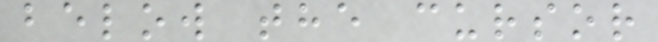below the cursor
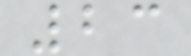23
